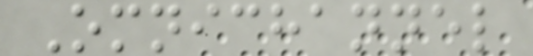Omnichannel
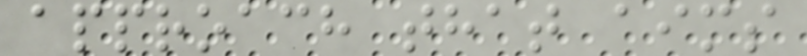approach that aims
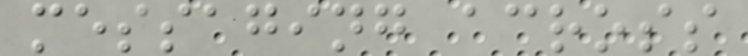messaging across
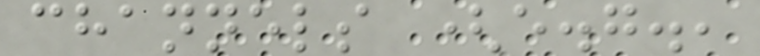channels (e.g.,
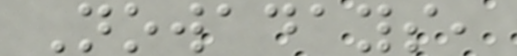Nowadays,
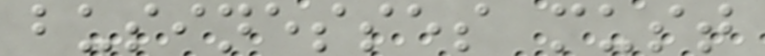businesses must
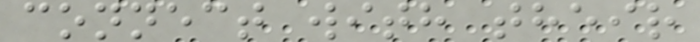connect with their
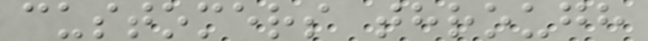customers through
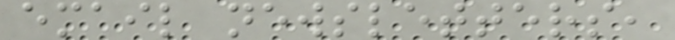email newsletters,
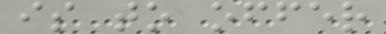is to offer
